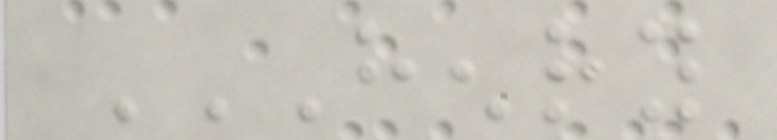HENRY
